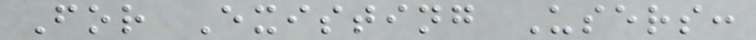For Existing Users:
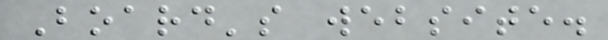Board's website.
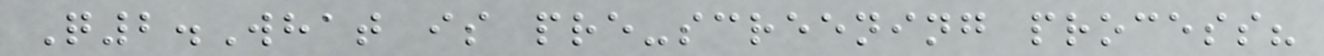Q2.What is pre-screening process?
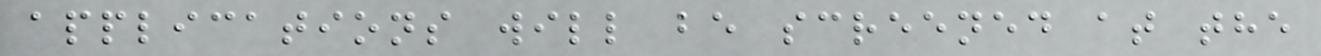applications will be screened at the
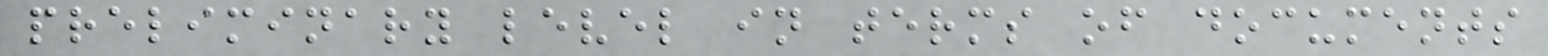preliminary level in terms of documents
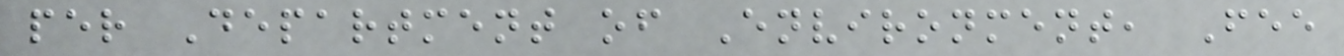per Department of Environment, Fee
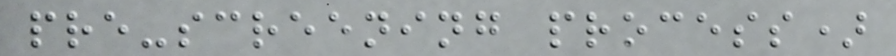pre-screening process)
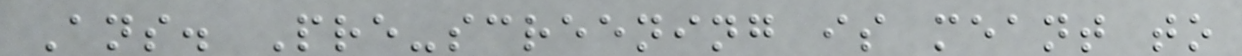Ans. Pre-screening is meant to
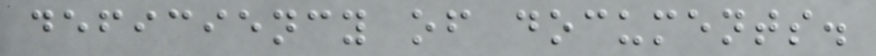deficiency of documents.
